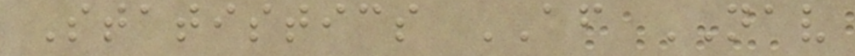Statistics AF NAV
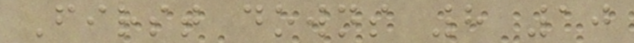First downs 8 10
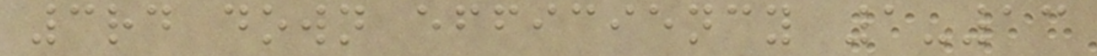3rd down efficiency 1-13
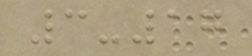3-17
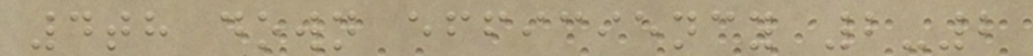4th down efficiency 2-2
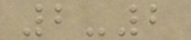2-2
